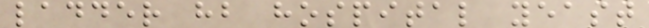ladder hb hospital yeast
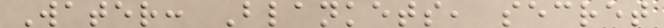Water: Blankets, secret
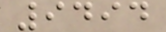9494
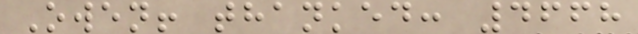Owen! thanked: 4668
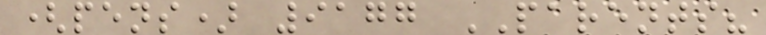(pens) 9177 PARENTS?
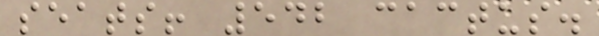seats! 542 cactus.
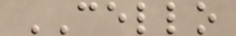CELLO
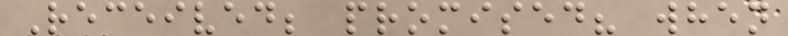Received; promised? when
